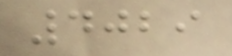4029
